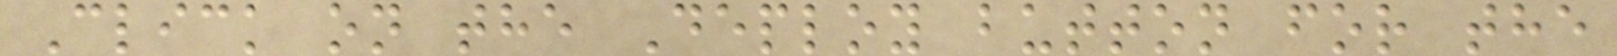Click on the Deploy button for the
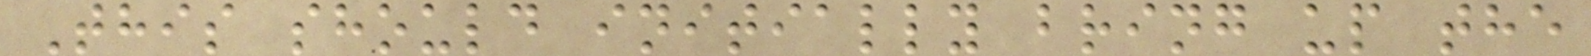This should initially bring up the
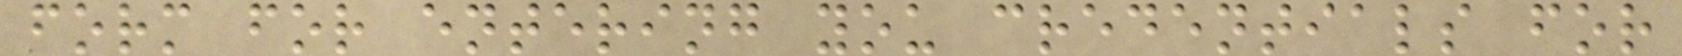form for entering you credentials for
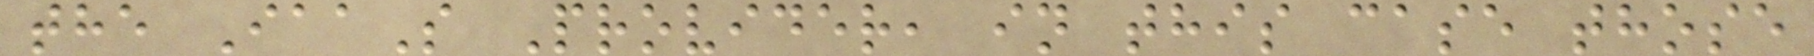the IaaS Provider, in this case those
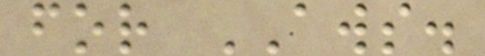for AWS.
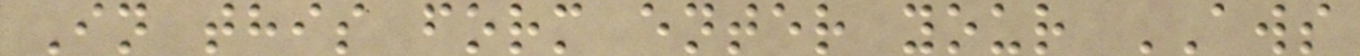In this form enter your AWS
